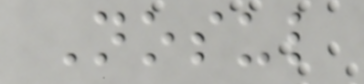Nosul
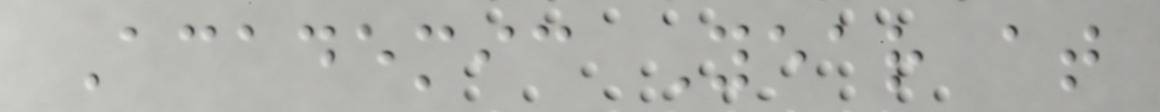Academic Year at
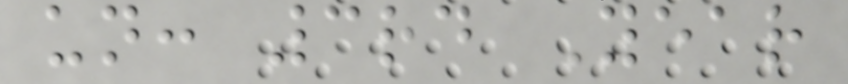un: 3rd Year
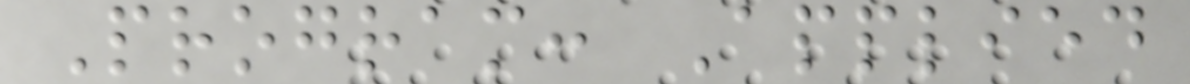Program: Applied
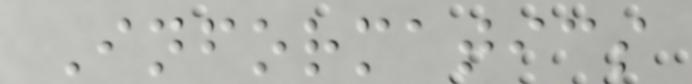Informatics
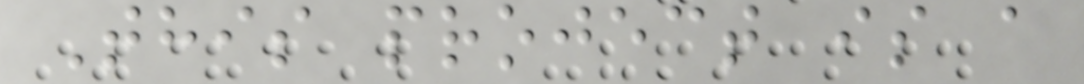This project is a
